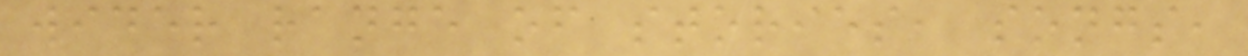wider range of stories, songs,
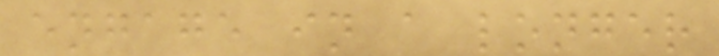engage in a longer
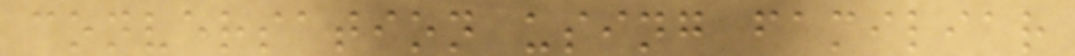conversation using familiar
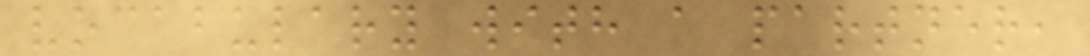vocabulary with a partner,
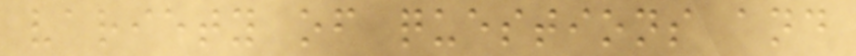variety of questions and
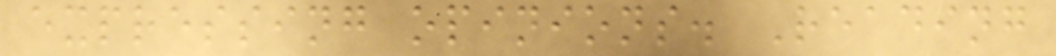expressing opinions. Reading
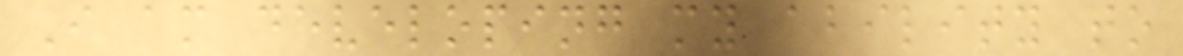I am developing my ability to
